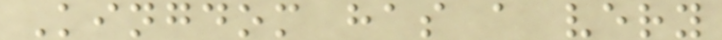Kingdom has a very
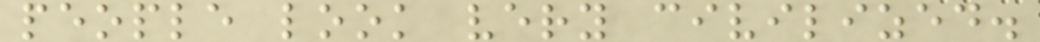people look very civilized.
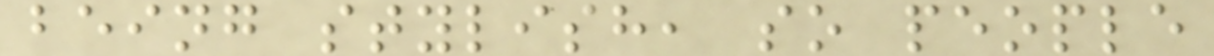being stylish, so people
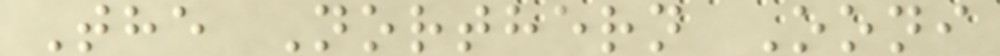The Northern Ooni
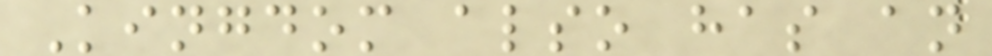Kingdom also has an
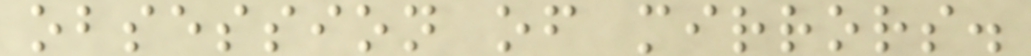obsession of mirrors.
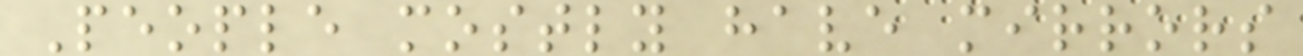People mostly have mirrors
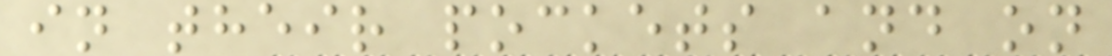in their pockets and on
